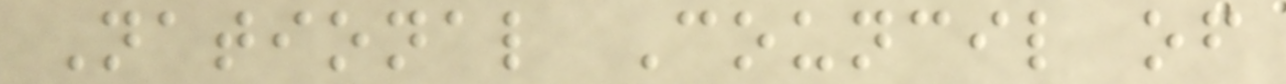National Council of
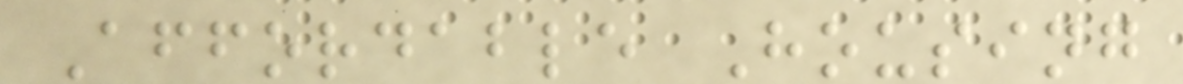Affordable Housing
